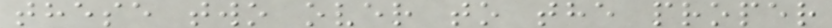these two over to the proper
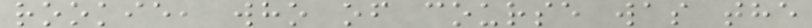rookie, who of course was the
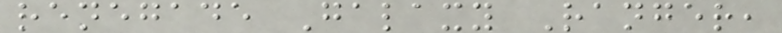renegade Galaxy Ranger,
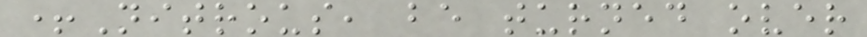+Nitrous, be turned over
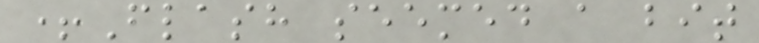+Flash seemed a bit
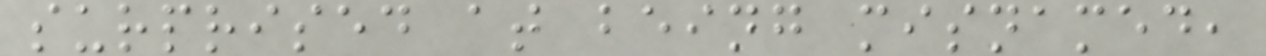surprised at being misnamed,
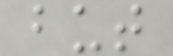but
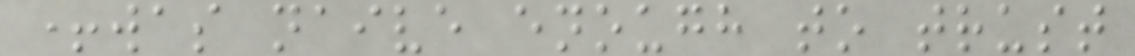+was naive enough to trust
